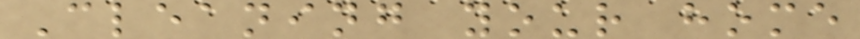Cleaning your home
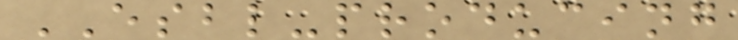ESBL-producing
